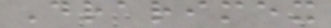Drarimex
